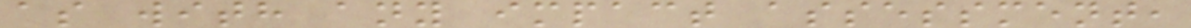as with any impact assessment,
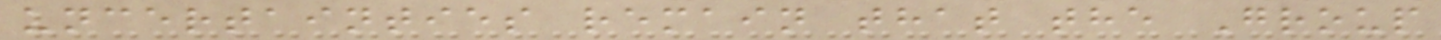uncertainties remain that the Group
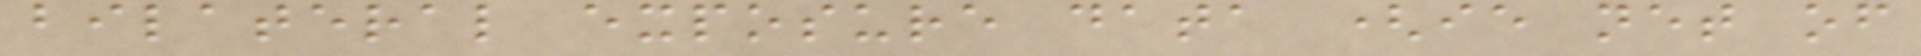bilateral exposure data (ie net of
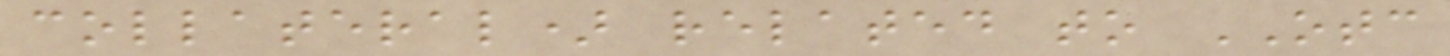collateral) related to OTC
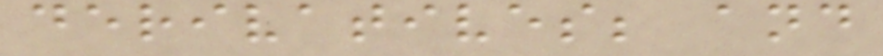derivatives; and
